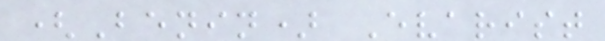(Benin) Evarist
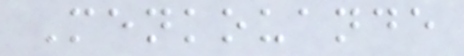Menkouande
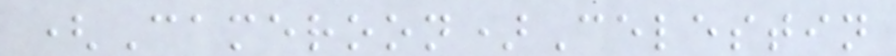(Cameroon)Celestin
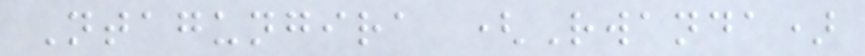Ntagungira (Rwanda)
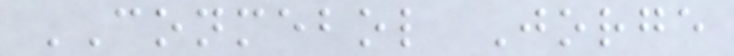CONMEBOL Jorge
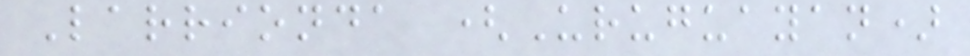Larrionda (Uruguayan)
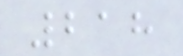218
